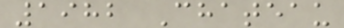1982 Chateau
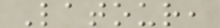Latour,
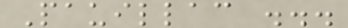Pauillac ...
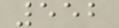552
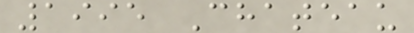1995 Chateau
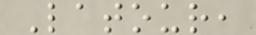Latour,
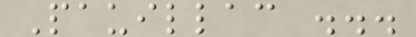Pauillac ...
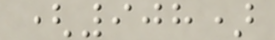(908)
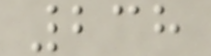238
